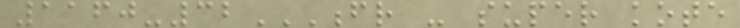1160-32FR - SUPER KOTE
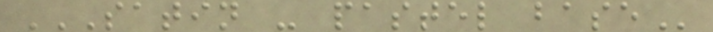SATIN - PASTEL BASE
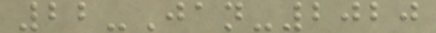22-Jan-2020
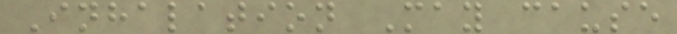Inhalation May cause
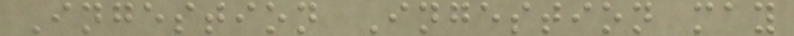Ingestion Ingestion may
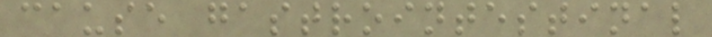cause gastrointestinal
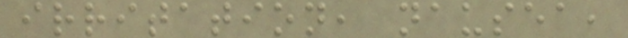irritation, nausea,
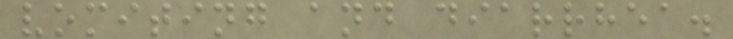vomiting and diarrhea.
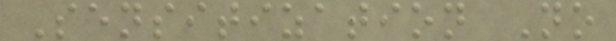Sensitization No
